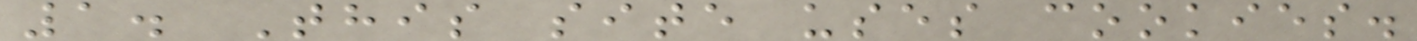1. This site uses cookies.
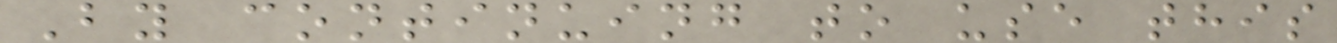By continuing to use this
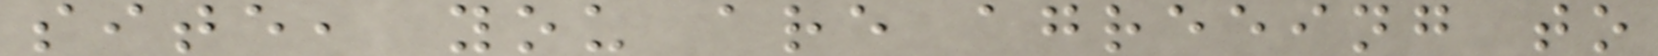site, you are agreeing to
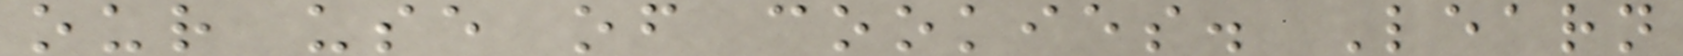our use of cookies. Learn
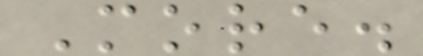More.
